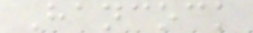Hancock
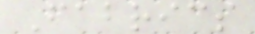Fabrics
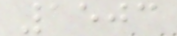1503
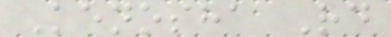Kenosha Rd
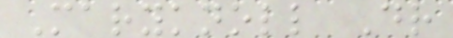Maryknoll Dr
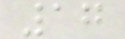17
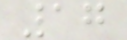17
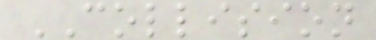COLLISION
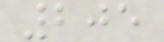205
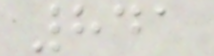841
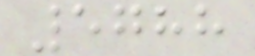5788
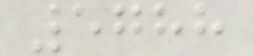5788
